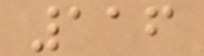116
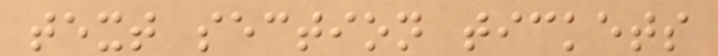text section tickets
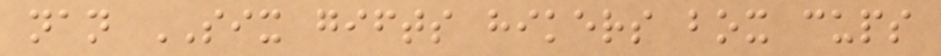nan SIX gifts hikers box cups
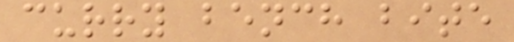curry bench bite
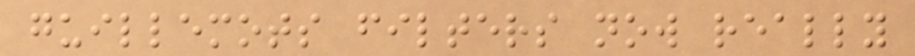guillemots filters now really
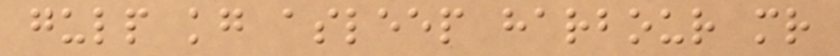gulp kg asleep harbour mr
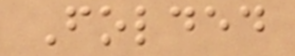Folded
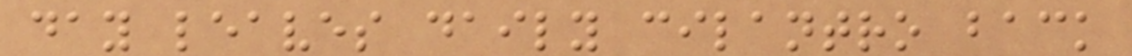day leaves daily cilantro back
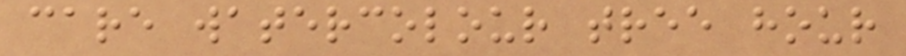care watercolour tree hour
